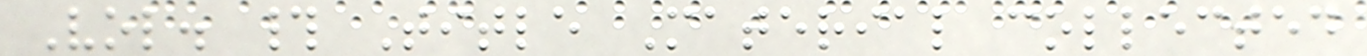Vol. # Title Material collected
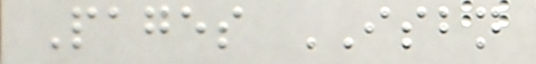Pages ISBN
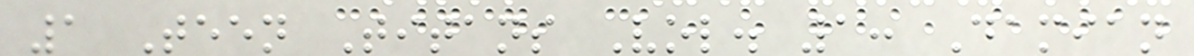1 Teen Titans Vol. 1: Damian
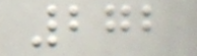272
